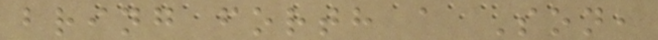bring forth a Son,
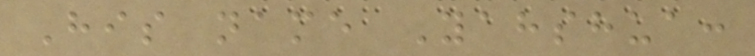His name Yahshua:
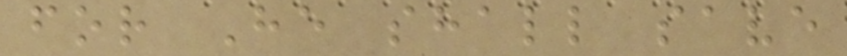for He shall save
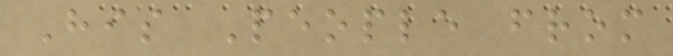His People from
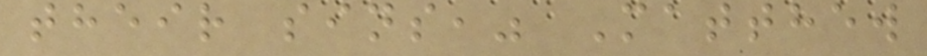their sins," Matthew
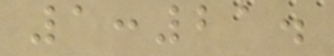1:21.
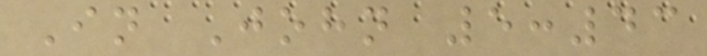In John 5:43
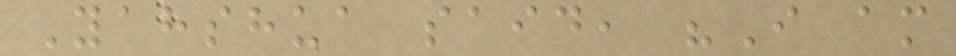Yahshua said, "I am
